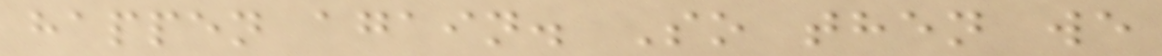happen again. So then we
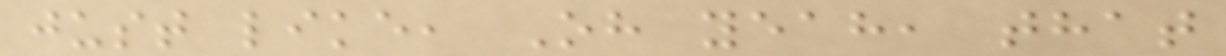just like, Oh yeah, that
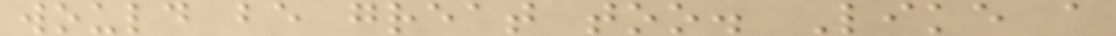would be great too. Like a
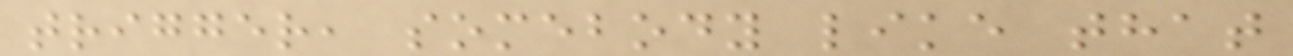trigger, somebody like that
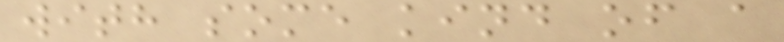with some kind of a
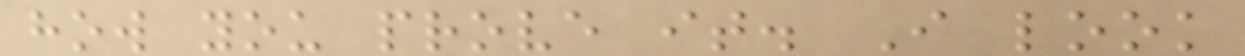how you prove it. I look
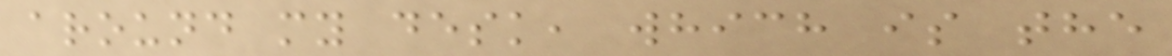around my desk, which is the
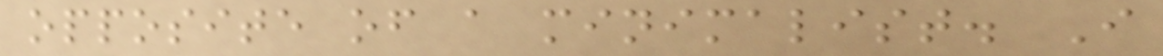opposite of a minimalist. I
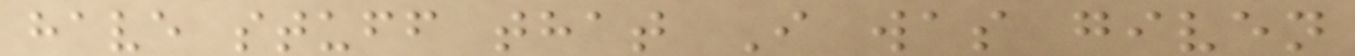have stuff that I was given
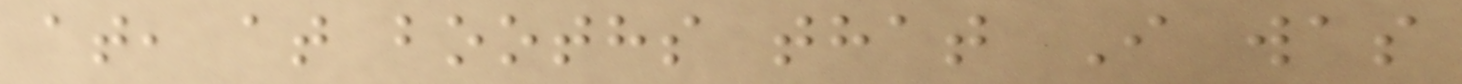at, at booths that I was
